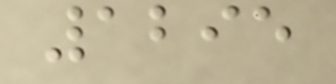1295
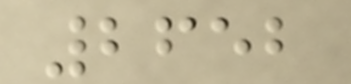2652
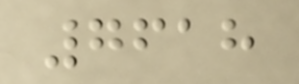7618
